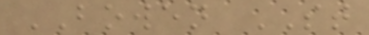BOWEN ST
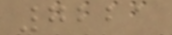7221
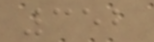352
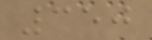350
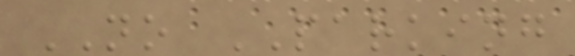NO PARKING
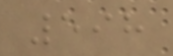598
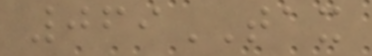069TAX
